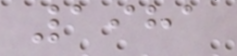1981
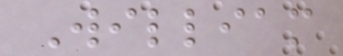William
